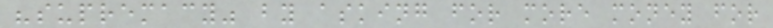"supremacy" by asking for more money for
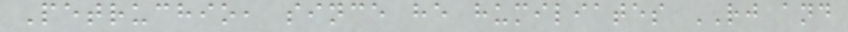Petruchio, since he humiliates RJ and
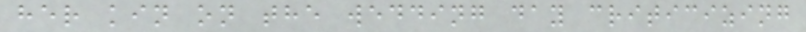her kin on the wedding day criticizing
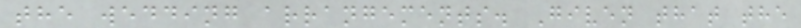the wedding arrangements. Given that the
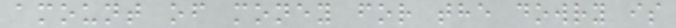amount of money for the dowry is
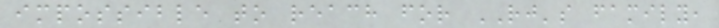impossible to reach for RJ's family,
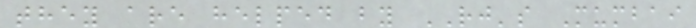they are helped by RJ's Mumbai
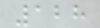128
